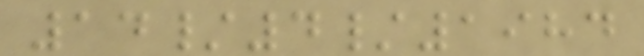14/4/1984
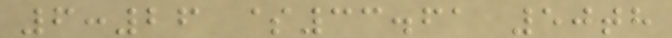6:26 $33.61 50th
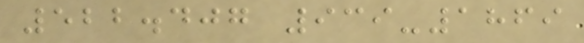522.407 939-1869
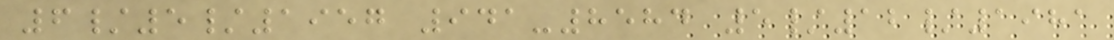6/5/1957 941-8584 5/12/1981
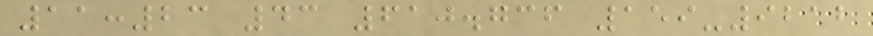11:23 43 610.736 159-9212
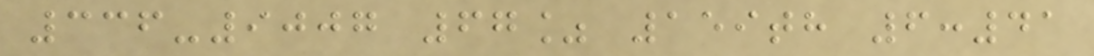336-9007 67% 159th 6:41
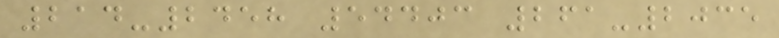214-2458 54403 261-2035
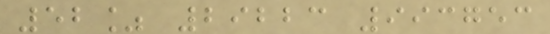52% 29223 993753
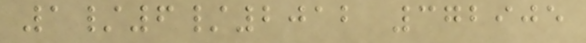1/6/2012 372905
